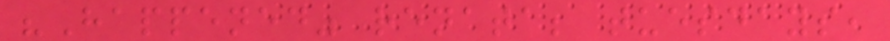"Happened" renata; tuesdays,
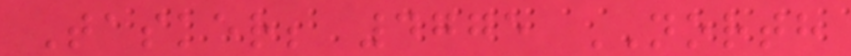Tasker; 4775 NORTH
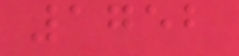1752
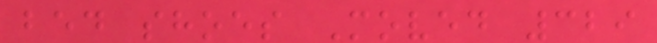bed shoes Moved 329
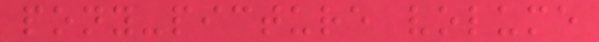pony-picture volume
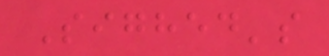Sighed's
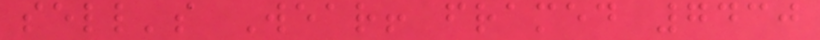sell's Wear! framed 7430
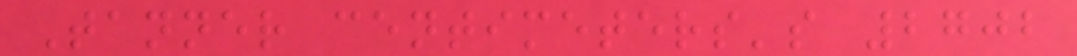Tanner centimeters's 2702
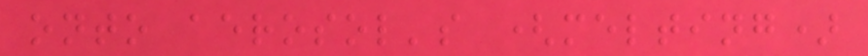onto aerosol's (melting)
